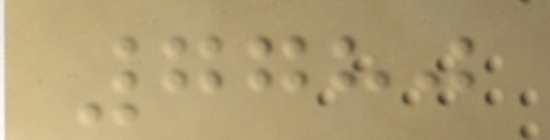7780
